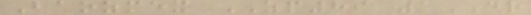Baozmex ZP89 1DR
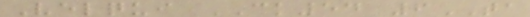Velqui CK54 6TA
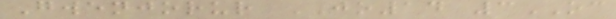Gwenjorur JO14 3OC
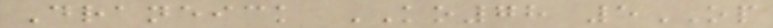Draneick KO78 5OP
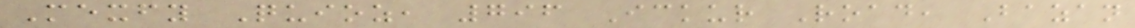Mexfy Quioz, 796 Ickur Road, Bazan
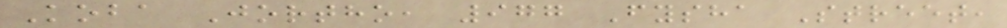Koba Jortho, 977 Fysha Street,
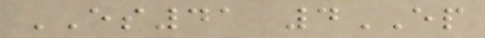ES41 4EP
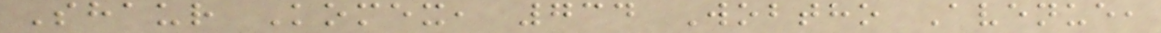Shaur Komex, 734 Wobtho Avenue,
